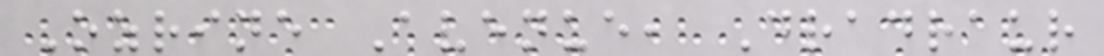Ozrine Avenue, Dradraur
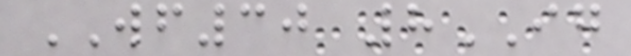WF30 8IG
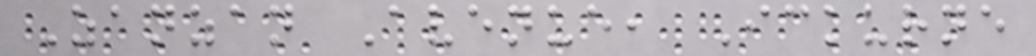Zanzan Avenue, Ickurne
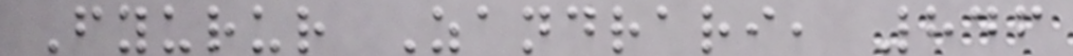Fyurur Zandrari, 846
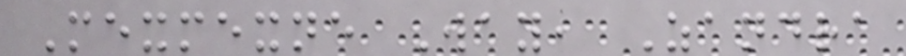Mexmexne Way, Zandra
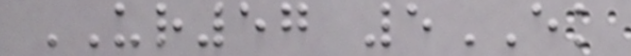UR57 5EK
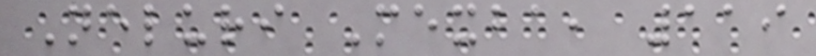Neluri Mexba, 119
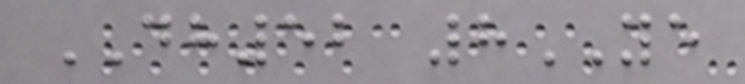DH52 8YE
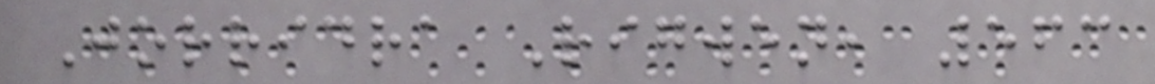Jorridra Rigwen, 563
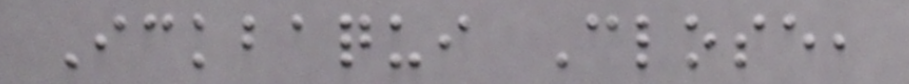Ickbaqui Close,
